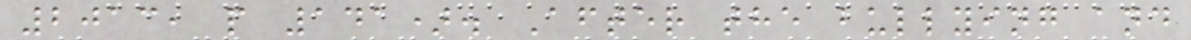2013, p 141). After the bullying and
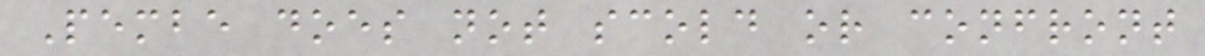Pembe does not scold or confront
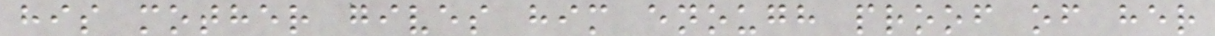his mother gives him enough proof of her
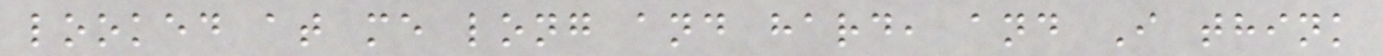looked at me long and hard, and I think
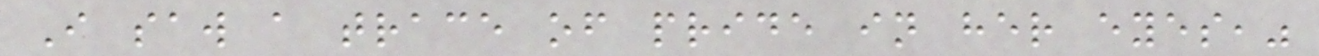I saw a trace of pride in her eyes,"
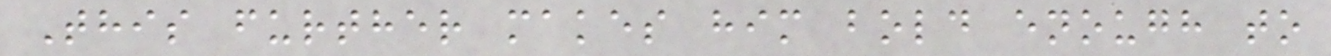This further makes him bold enough to
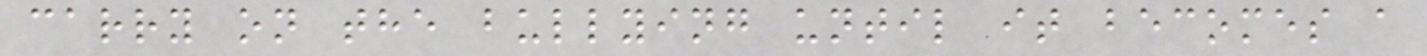carry on the bullying until it becomes a
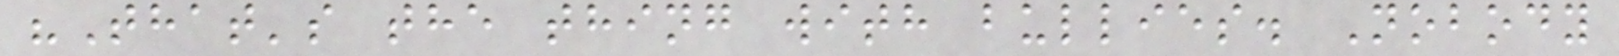"That's the thing with bullies. Nobody
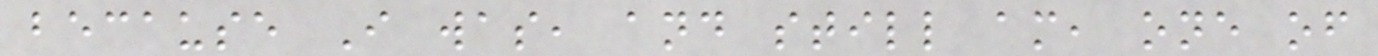because I was, and still am, one of
